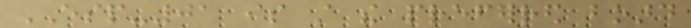ESP-01 is still the preferred board
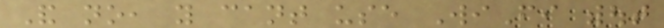And no, you cant use WiFi without
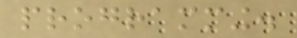programming.
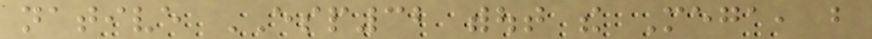native ESP32 without the Mega, but
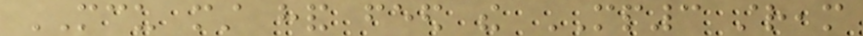MCU must hand feed the MP3 stream
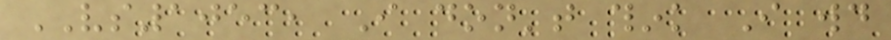VS1053, I don't think I would
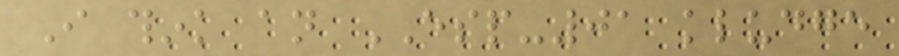I think an ESP-01 kludge
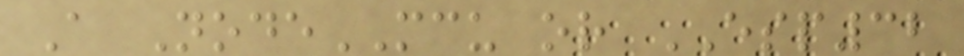A NodeMCU or ESP32
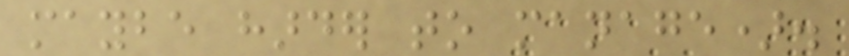maybe harder to manage).
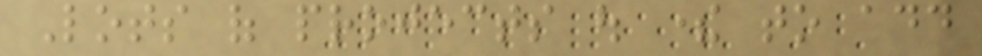Lots of projects out there to add
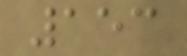153
